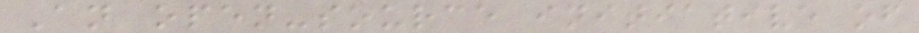An open-source initiative of
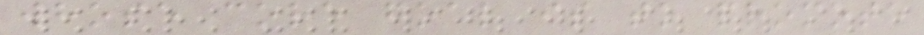whose core goal is to promote
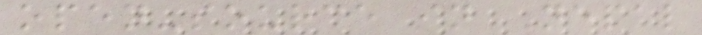open-source in Nepal
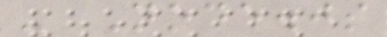- Node.js
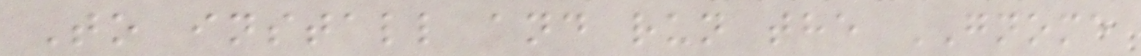To install and run the GNOME
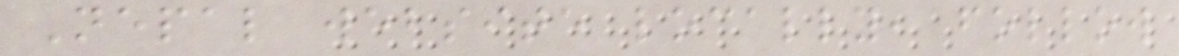Nepal website locally, follow
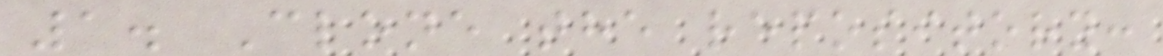1. Clone the repository:
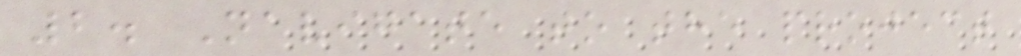2. Navigate to the project
